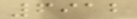6912
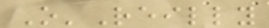O'Reilly
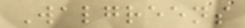Walgreens
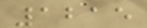1215
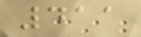411
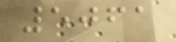5061
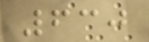630
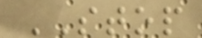STOP
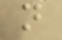n
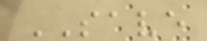SAVE
